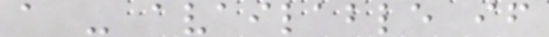a - available if
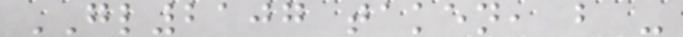GL2107 taken, b -
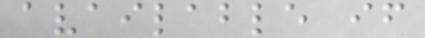available if
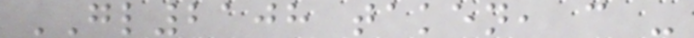GL2108 taken, c -
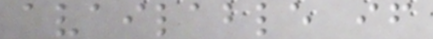available if
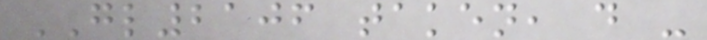GL2106 taken, d -
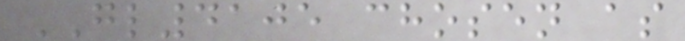GL4105 chosen as
